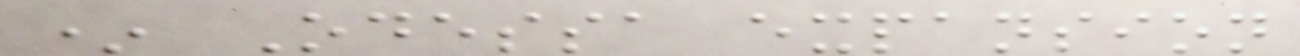* Odessa expansion
